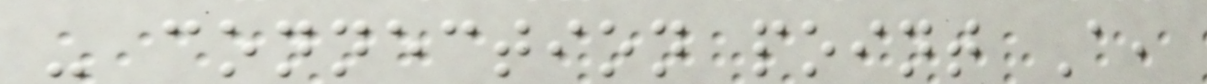- connection point A,
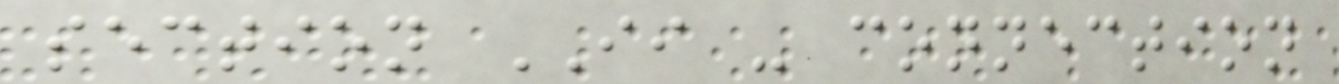section II - connection
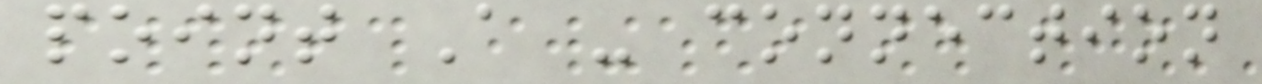point A - connection
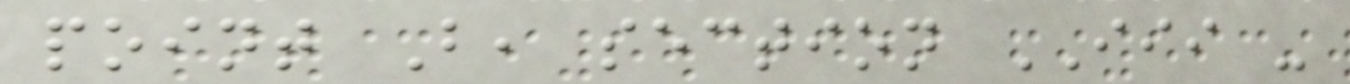point B, section III -
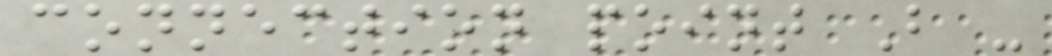connection point B -
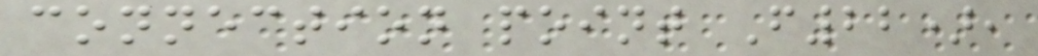connection point F22),
